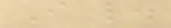I like.
